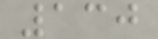130
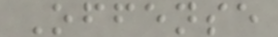Offense
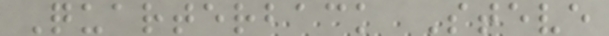Quarterback Steve
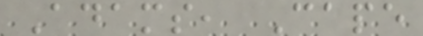Adams, Cape
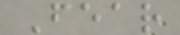Fear
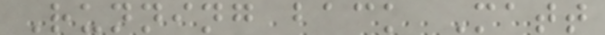Running back Matt
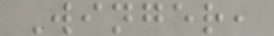Winger,
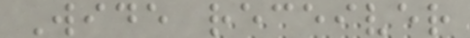Wide receiver
